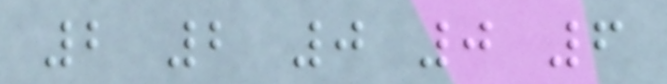2 2 0 0 6
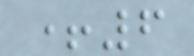+6
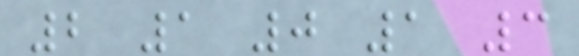2 1 0 1 3
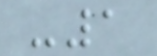-1
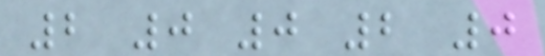2 0 0 2 0
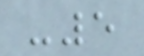-5
